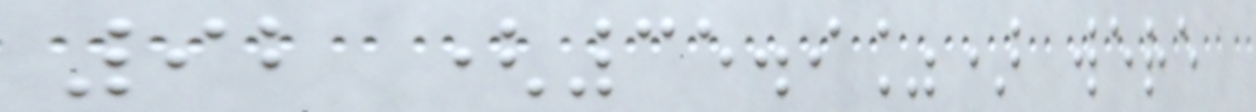92 (35.9%) were
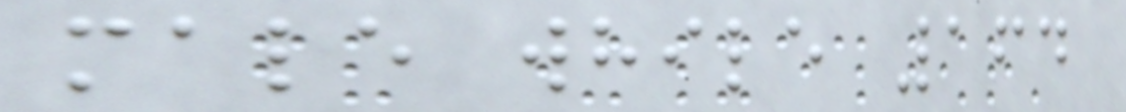male while 164
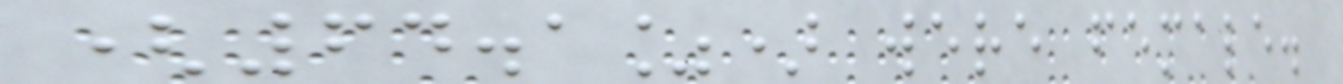(64.1%) were female.
